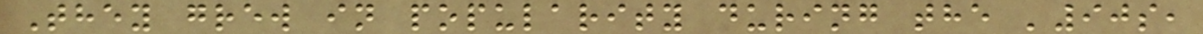They grew in popularity during the '90s,
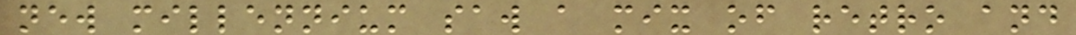new millennium saw a mix of retro and
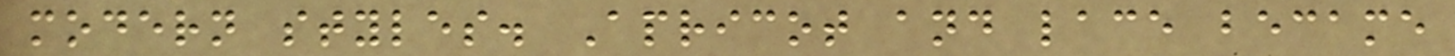modern styles. Apricot and lace became
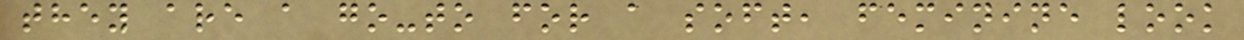they are a go-to for a soft, feminine look
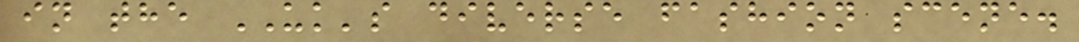in the UK's diverse fashion scene.
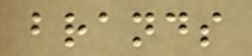brands
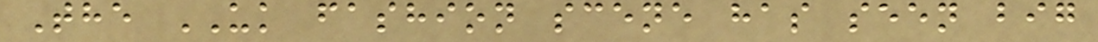The UK fashion scene has seen big
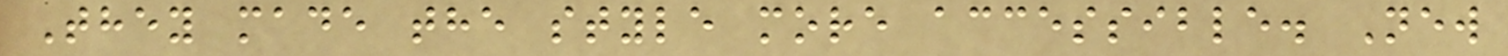They made the style more accessible. New
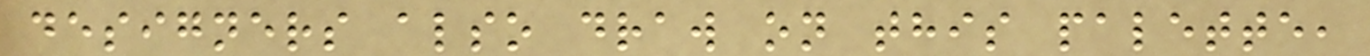designers also draw on this palette,
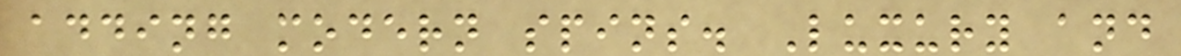adding modern spins. Luxury and
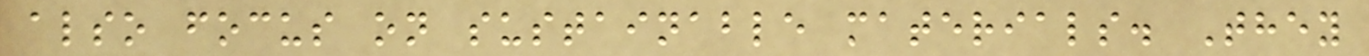also focus on sustainable materials. They
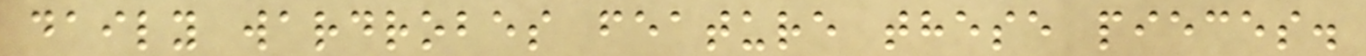daily wardrobes feature these pieces.
